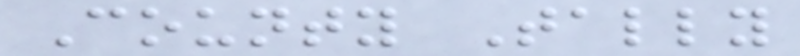County Tally
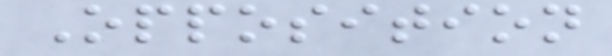Opposition
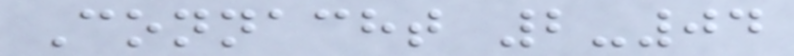Connacht 2-04
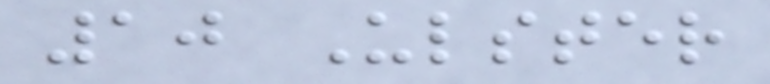10 Ulster
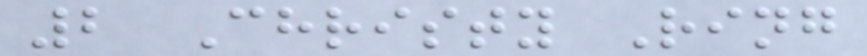2 Christy Ring
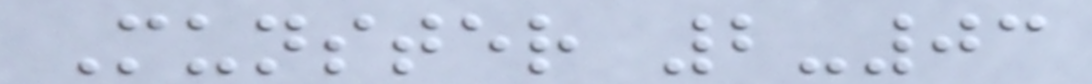Munster 2-03
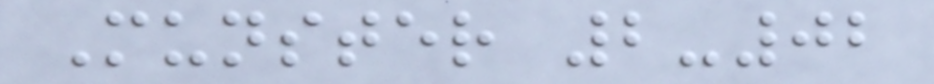Munster 2-02
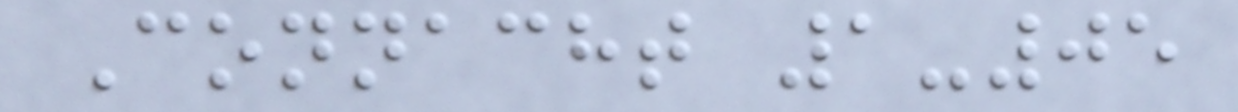Connacht 1-05
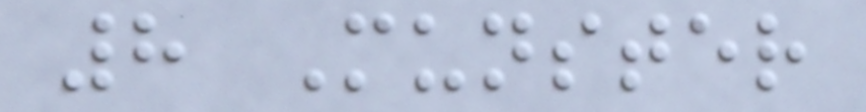8 Munster
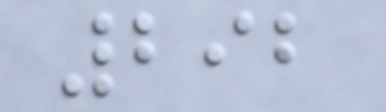292
